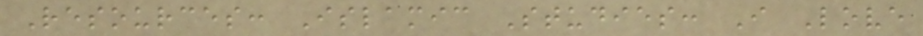Resources: Islamic Studies: I Love
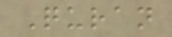Quran
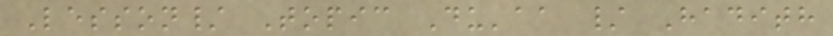Lesson/ Topic Du'aa / Hadith
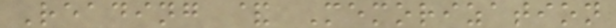Reading & Memorization
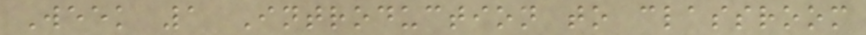Week 1 Introduction to classroom
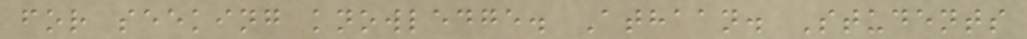for seeking knowledge. Athaan. Students
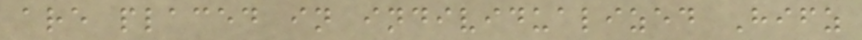are placed in individualized Hifz
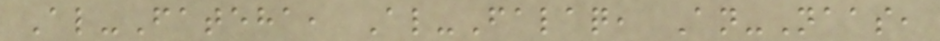Al-Fateha, Al-Falaq, An-Naas,
